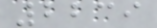2239
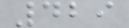429
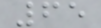65
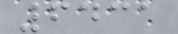6431
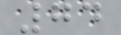74
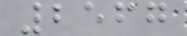2567
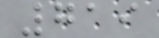719
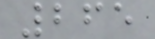265
